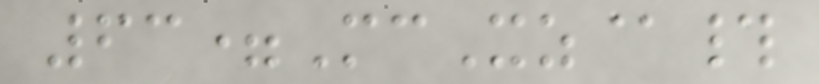63=McXz@#
